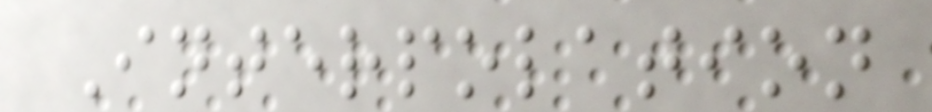Interpolation
